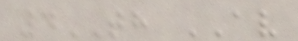4TH AV
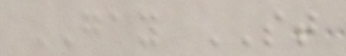GAY ST
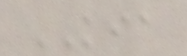KIA
